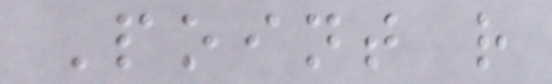Point r
